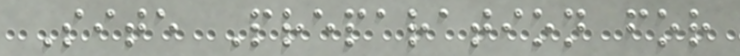Site Preparation for
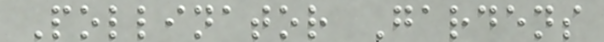Pollinator Gardens
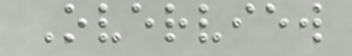Overview
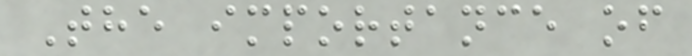The importance of
